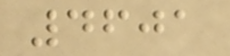4601
